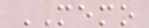MEMO
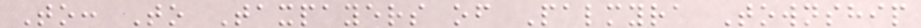To: To Taxpayers of Palmyra Township
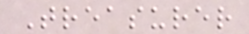Treasurer
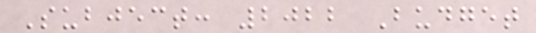Subject: 2022 Budget
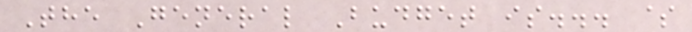The General Budget is... $
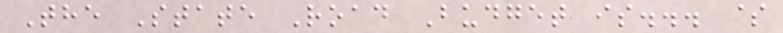The State Road Budget is... $
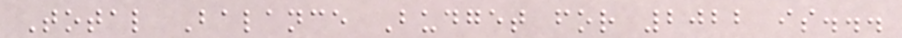Total Balance Budget for 2022 is...
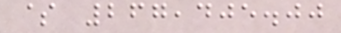$ 267,405.00
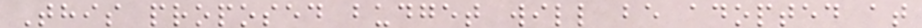This proposed budget will be adopted at
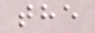the
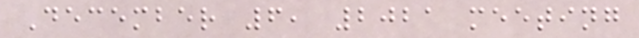December 6, 2021 meeting
